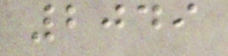2049
